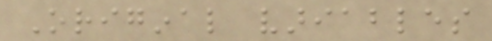Original variables
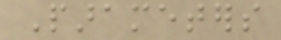Parameters
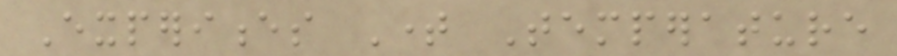Experiences Time Temperature
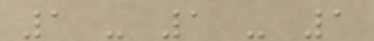1 - 1 - 1
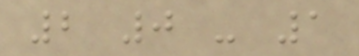2 0 - 1
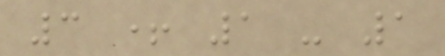3 + 1 - 1
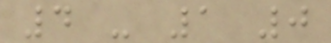4 - 1 0
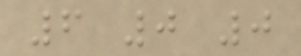6 0 0
